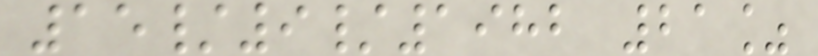15/9/1982 21%
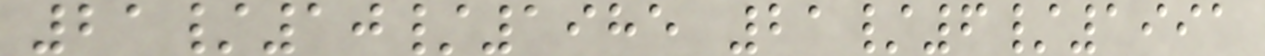21/10/1985 21/6/1991
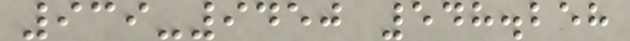939-9450 548.258
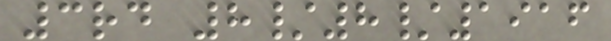3rd 8/8/1916
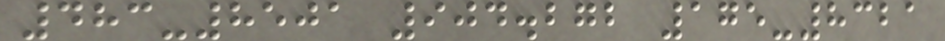483-8501 904.272 175-8321
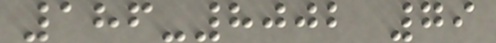186-8002 79
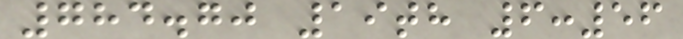784.70 19th 6:56
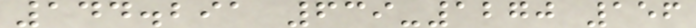144.291 639-1270 156
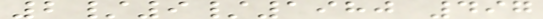2/9/1980 497
